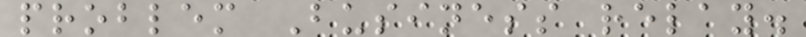problem Business relay.
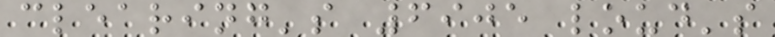clearing's 6905 loud's
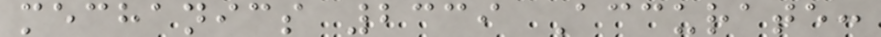mechanics 2339 Accurate:
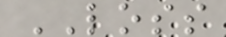LOSS
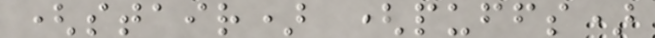(stair) (puffs)
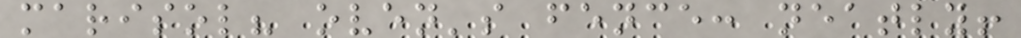marisol? oven's fence: neatly!
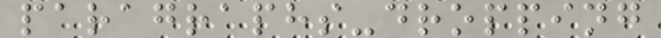paragraphs-dropping
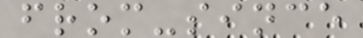from-since
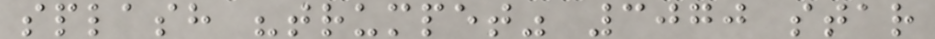splash "trumpet" 3070 star
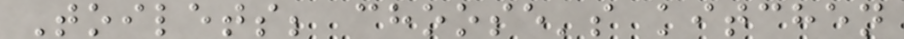Toilets; choose's kitchen
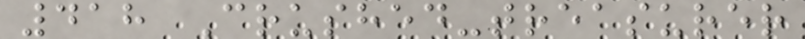418 Crushed-treasurer
